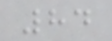84
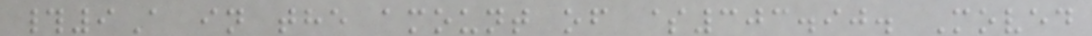#9A in the amount of $303.90. Moved
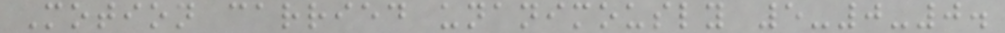Motion carried unanimously 5-0-0.
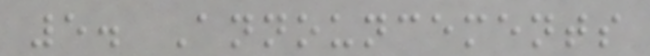5. Announcements
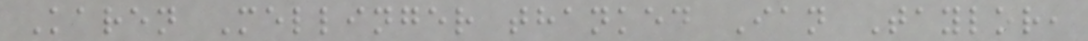Karen Mellinger thanked Ian Taylor,
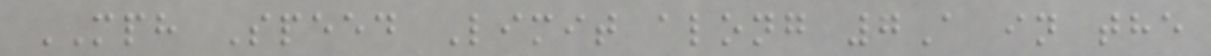MPH Speed Limit along 7A in the
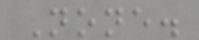None.
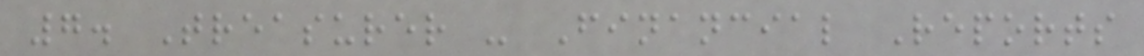7. Treasurer - Financial Reports
